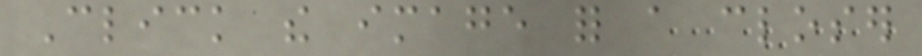Click the image for a closer
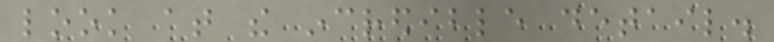look at the incredible detail.
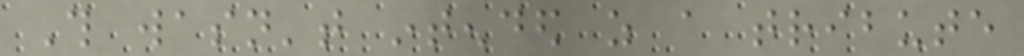This wasn't intended as a tribute
